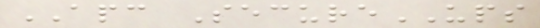APC SecureUPS
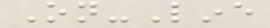On-Line
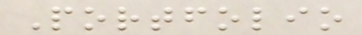Portfolio
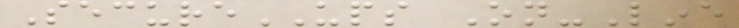SecureUPS On-Line
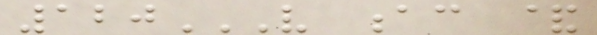120V AC &
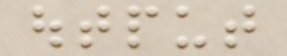output
